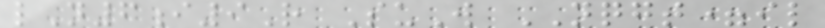lN6i9R SuW NQGT=il
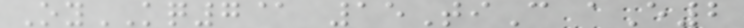OyKQ7@ 15TiC aE2
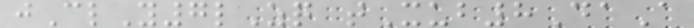jClY7lZq tXub8DaA
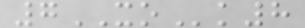7XOk8
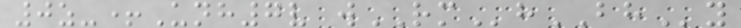0z-+Unh7v wRMhBHy
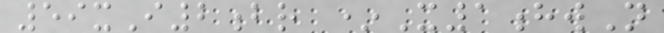59xI2br *X1hwN
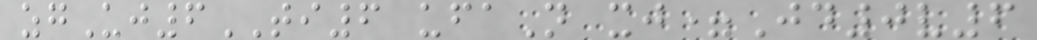zgUj6TI6 ufaN xj=Jd0v6
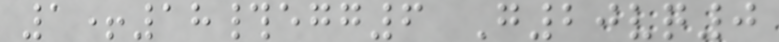1+18#egg6 G20vq0
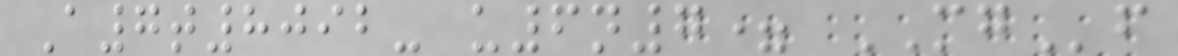A7t8092- u6n7= MGf
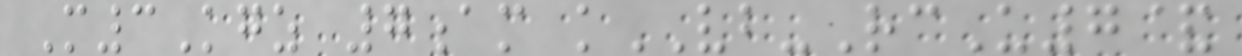M3Kgz 7am kVB-RcU7&
